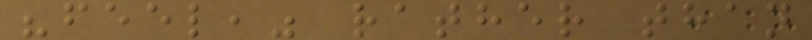"feel," rather than
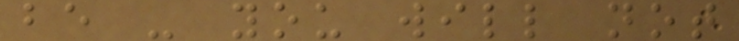be - you will not
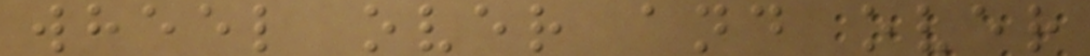wheel over and over
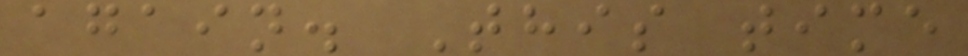again. This time
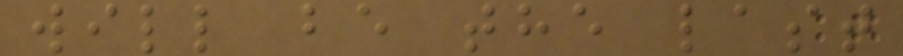will be the last
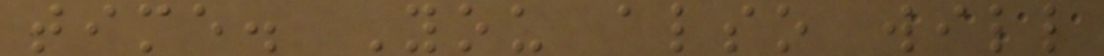time. You also will
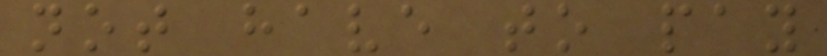not have to pay
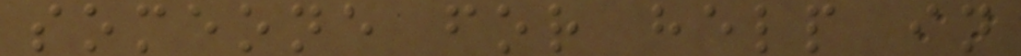someone for help in
